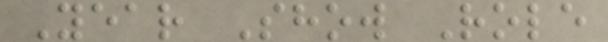Year Show Role
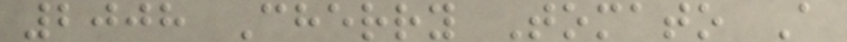2008 Cherry Tomato A
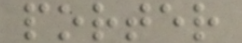porter
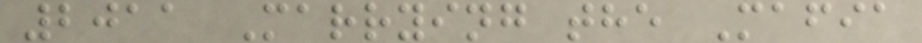2011 Marrying the Mafia
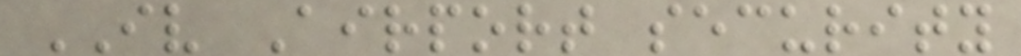IV Airport security
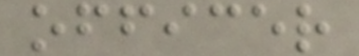officer
